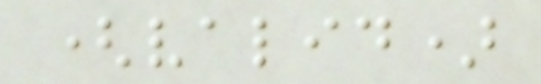(valid)
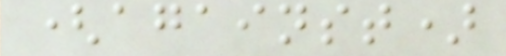(against)
